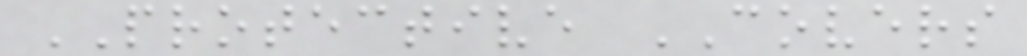PROTECTIVE COVERS
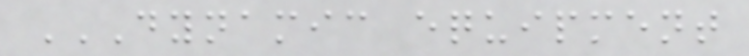DYNAMIC EQUIPMENT
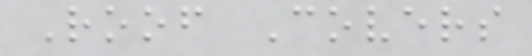Roof Covers
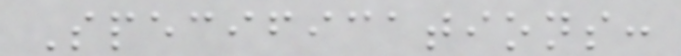Specifications:
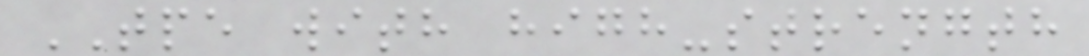TPE with high-strength
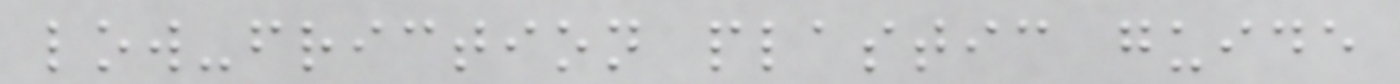low-friction plastic guide
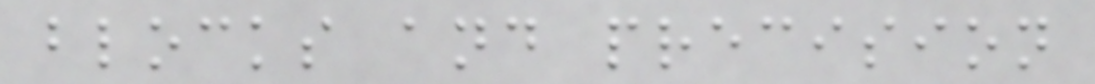blocks and precision
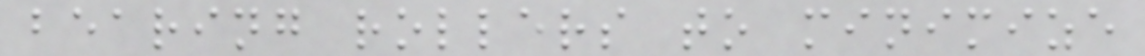bearing rollers to minimize
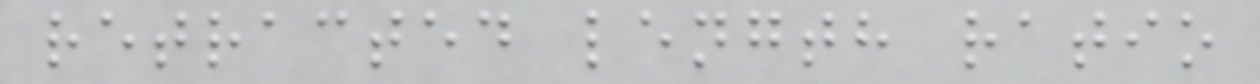retracted length ratio
